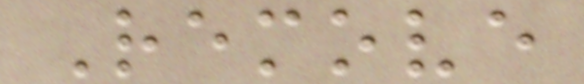Remove
